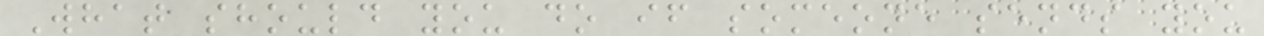What should you do if someone sends you
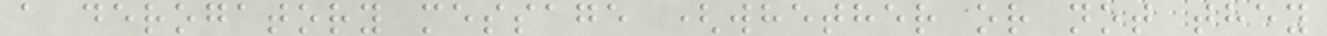a derogatory message (whether or not they
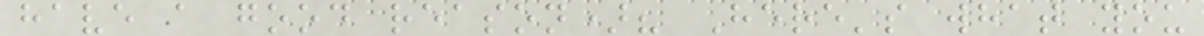have a good reason)? Here's what you
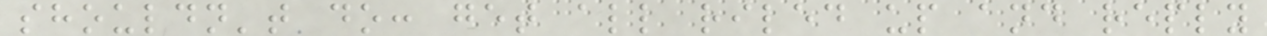shouldn't do: get all riled up and reply
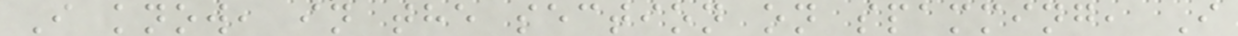I know, in the section on spamming, I
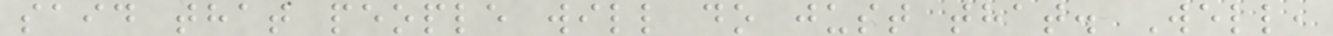said that people will do just that. Well,
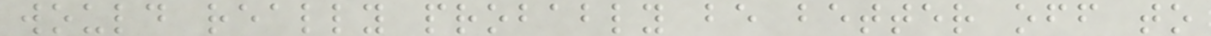would really probably be better off to
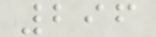296
